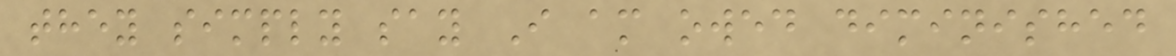they simply say I am owed diminished
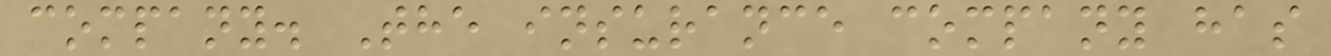company. The insurance company has
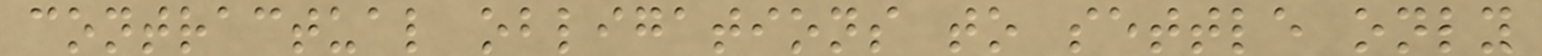contractual obligations to settle only
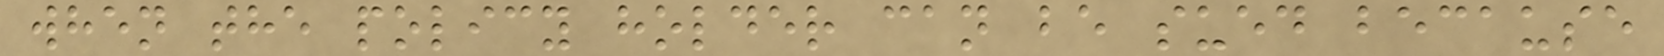when the policy holder can be sued because
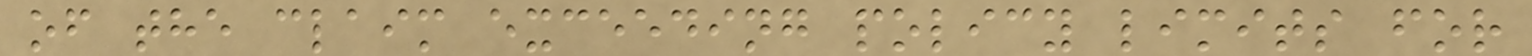of the claim exceeding policy limits for
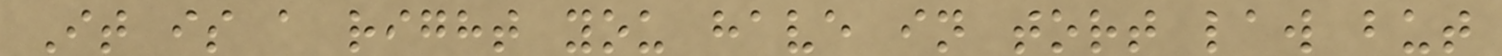It is a right you have in tort law but
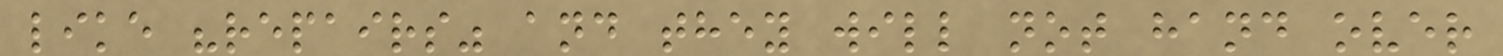like "repairs" and they will not hand over
